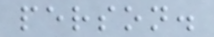person.
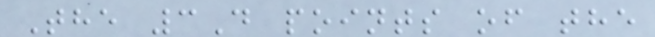The 3D points of the
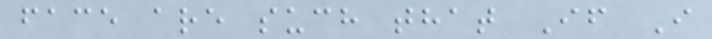face are such that If I
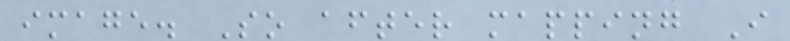image. So after mapping I
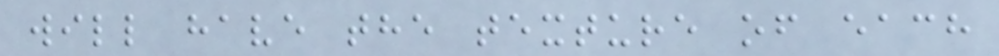will have the texture of each
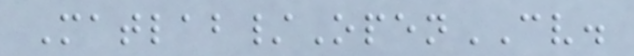Matlab/OpenCV.
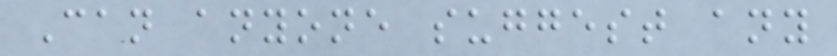Can anyone suggest any
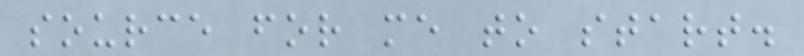source for me to start.
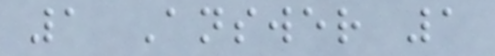1 Answer 1
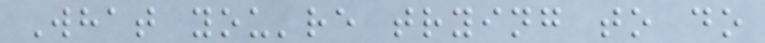What you're trying to do
